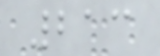213
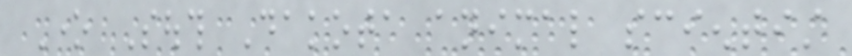One South Dakota animal scientist
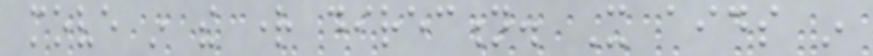move in the right direction. It aids in
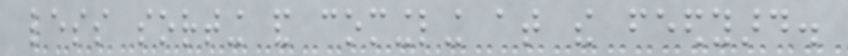less sorting and comingling at the feedyard.
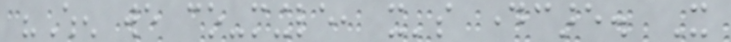"When we co-mingle, it's daycare. It
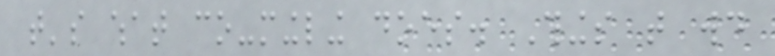that's what co-mingling does. Things that would
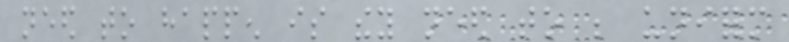need to happen is they need to be uniform
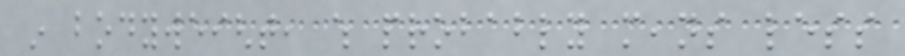in bodyweight, which probably means less
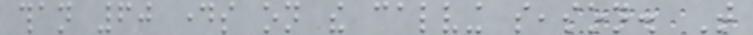than 60 days on the calving season. That
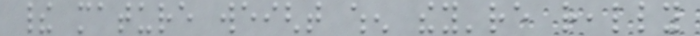their mature weight when they're really
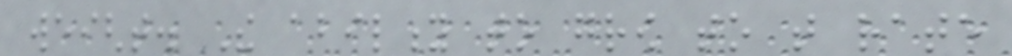weight. The ability to grow to that rate
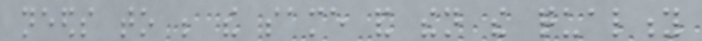needs to be the same and then the quality
